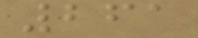261
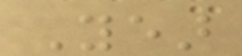Year
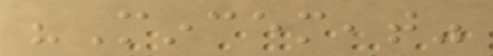"Mincemeat"
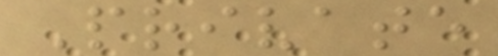Private
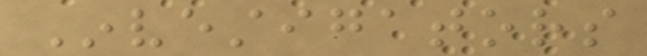Investigators
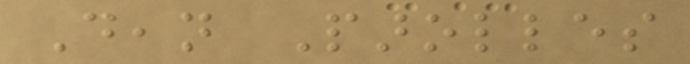Dean Parolles
